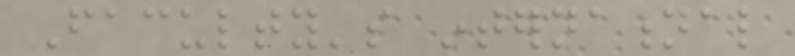Faculty's international
